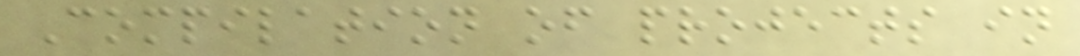Compilation of projects in
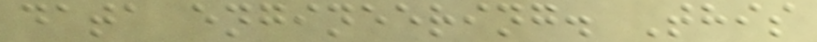data engineering. This
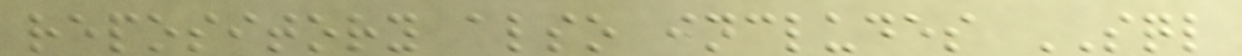repository also includes SQL
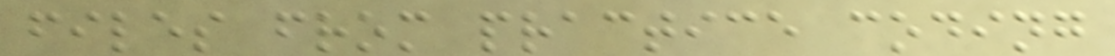files from practice coding
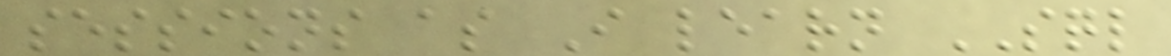sessions as I learn SQL
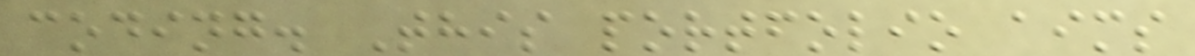coding. This portfolio aims
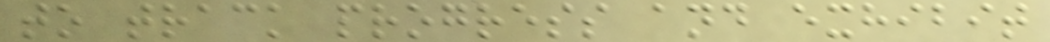to track progress and exhibit
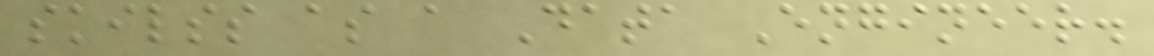skilss as a Data Engineer.
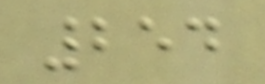254
